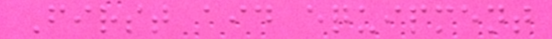First aid equipment
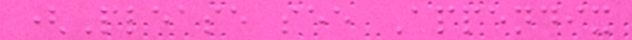(Please see Appendix
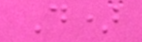D)
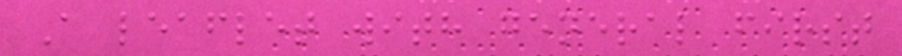A leaflet with general first
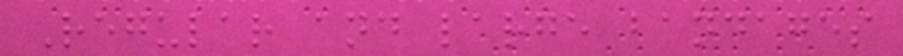Regular and large bandages
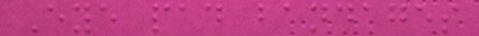Eye pad bandages
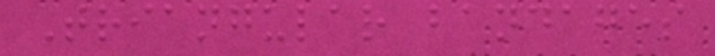Triangular bandages
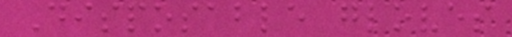Disposable gloves
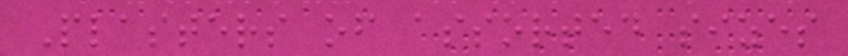Plasters of assorted sizes
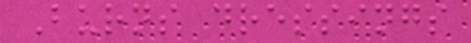Burns dressings
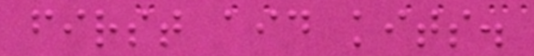first aid kits.
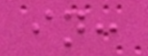in:
